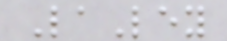LaLey
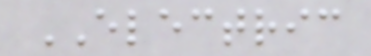ELECTRIC
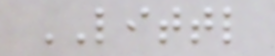LITTL
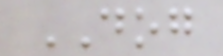DOG
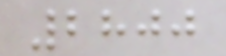2800
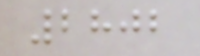2802
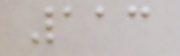113
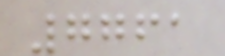7761
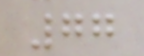77
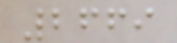2669
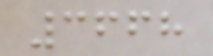3668
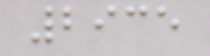2935
